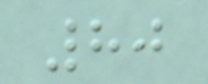80
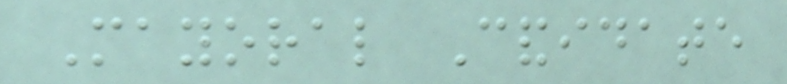Mayoral Candidate
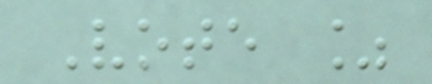Vote %
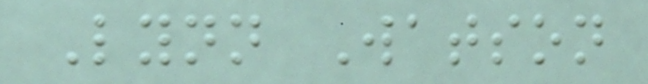Lynn Watson
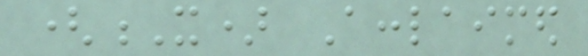(X) Acclaimed
